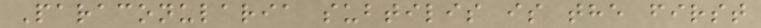Paraconularia subtilis is the first
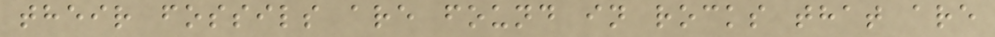their fossils are found in rocks that are
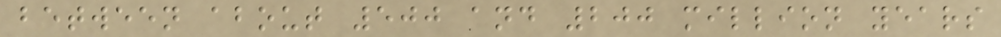between about 500 and 200 million years
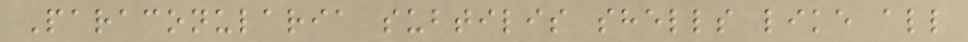Paraconularia subtilis shells like all
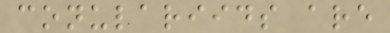conulariids are
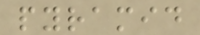pyramid
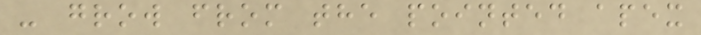- grow from the pointed apex
